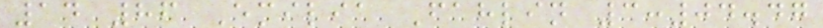14 86 Emilia Fahlin 3:04.47
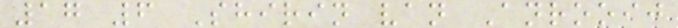17 6 Shirin van Anrooij
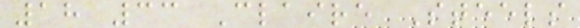18 33 Claire Steels
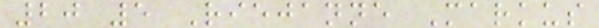20 5 Riejanne Markus
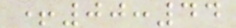+00:44
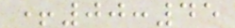+00:45
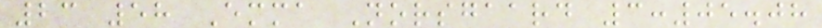23 58 Emma Norsgaard 3:05.08
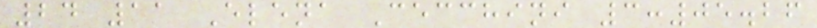24 11 Elena Cecchini 3:05.26
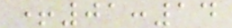+01:14
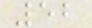52
